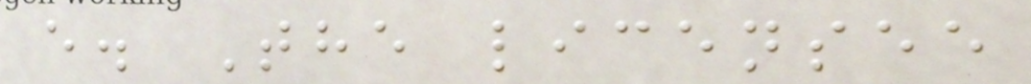e. The licensee
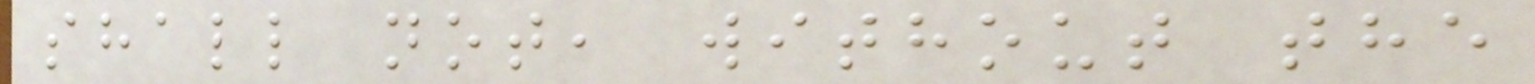shall not, without the
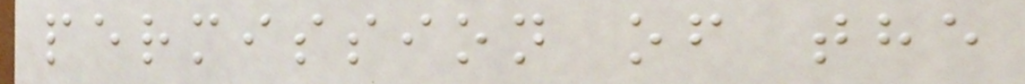permission of the
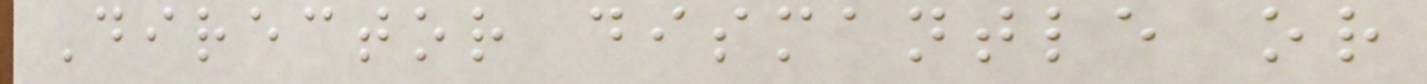Director dismantle or
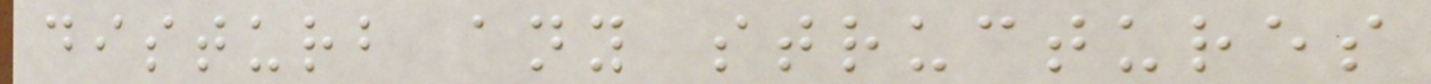disturb any structures
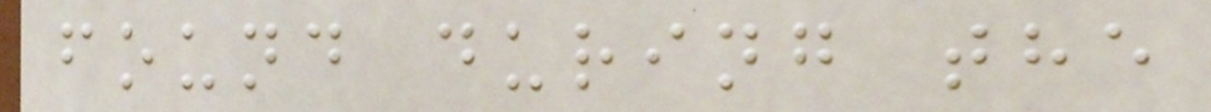found during the
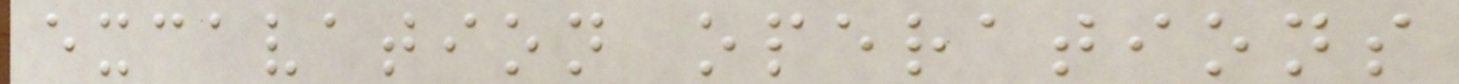excavation operations
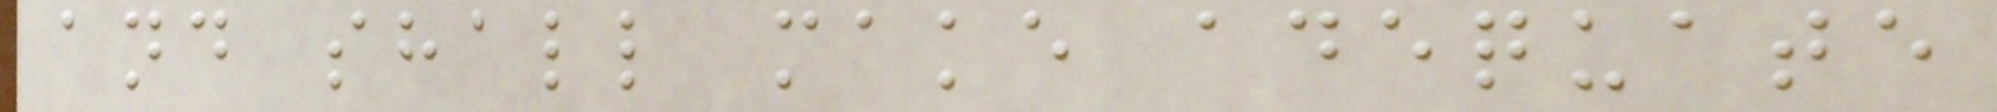and shall make adequate
